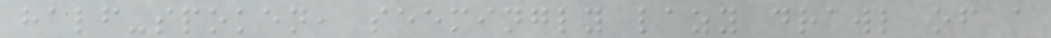half-spoken, seemingly lazy drawl of a
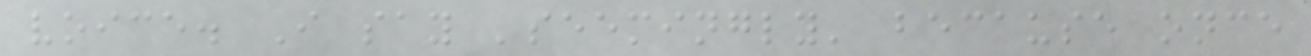voice. I say 'seemingly' because once
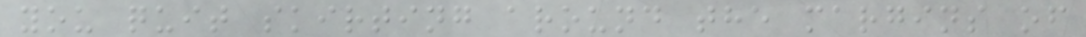you quit skirting around the margins of
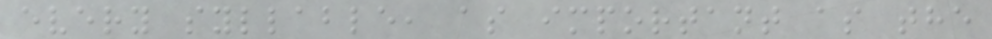every syllable, as important as the
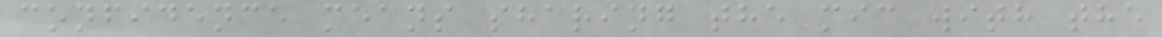confidence means sharing the mic with the
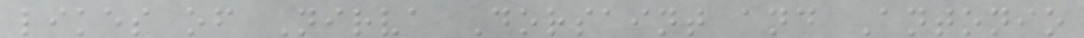likes of Nirva Dorsaint and Antonio
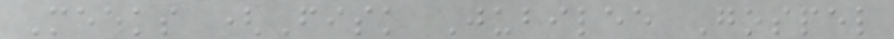Meeks (Fisk Jubilee Gospel
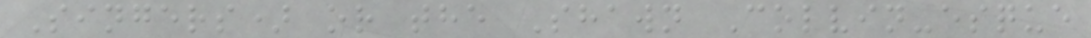Singers) or the Shawn Colvin-esque
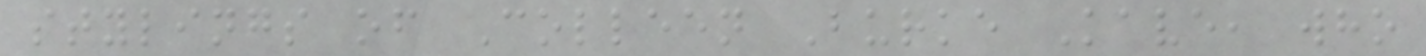stylings of Colleen Burke Kave, who
